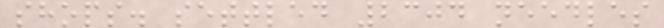shops. settled 2304 needles
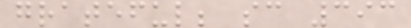grateful; sc 393
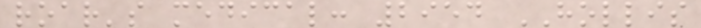roar's medical: 2954 HOLLIS
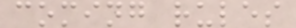coming rules
